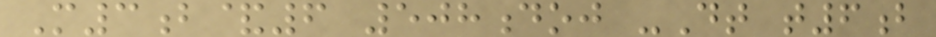M3b&6 508doj -Dt t6b
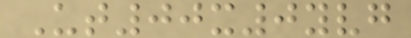Ut00x0yvg
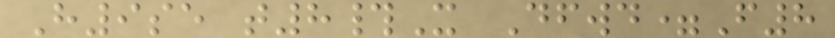H9se t8#X Dfwd=F8
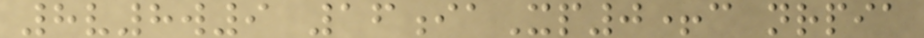8v8w9 16iaXp0+c nrpia
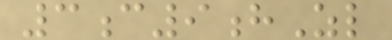3c9hZl
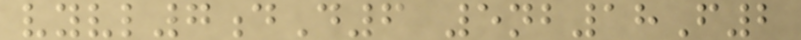vyvl7dD6 5nb18F2
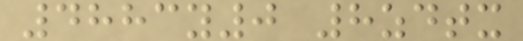4883y0 8zdtx
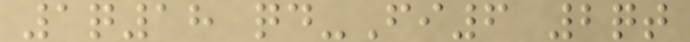1q18 qd-Fi6 2qt
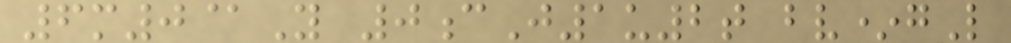6m0@Y 0cJ1u2t bv*gL
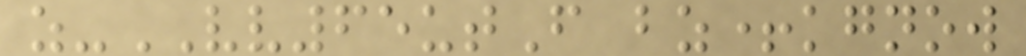z-VV65utF bz+kgnow
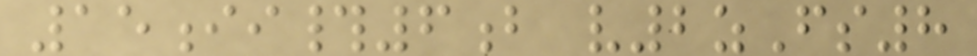15ii#6b v2zFs8
